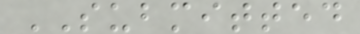SUBMITTED
